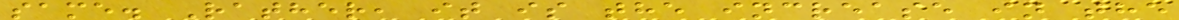same. Rather, it is the increase in the
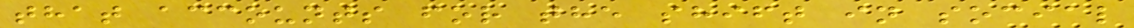that accounts for the shift in social
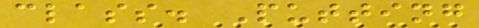class. Putting
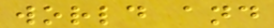world and
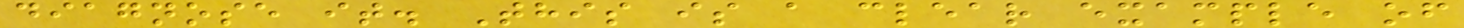diagnose it. This is a clear example of
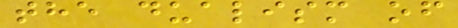the dualism of
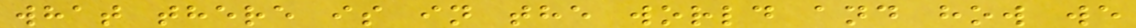what there is in the world and how we
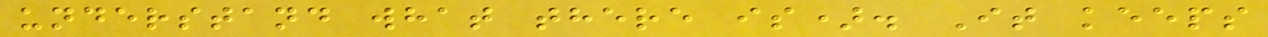understand what there is). It keeps
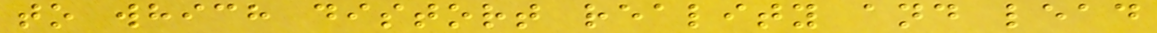to which distort reality and lead
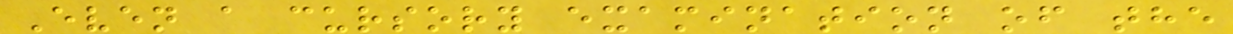Even a cursory examination of the
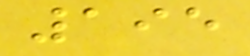195
